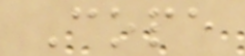Cope
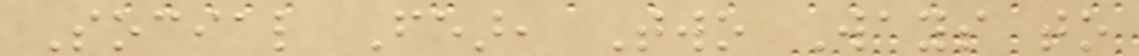Social Fear, Two Ways to
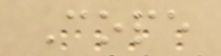Cope
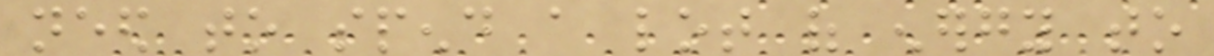need to spend a lot of energy to
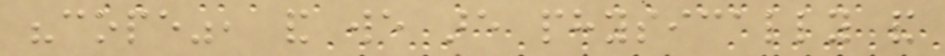"cope", and we are physically and
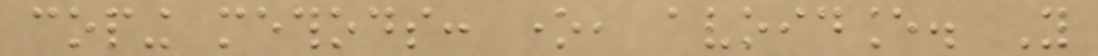coping methods: one, avoidance. You
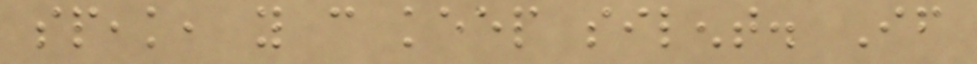speak, you can keep silent. If
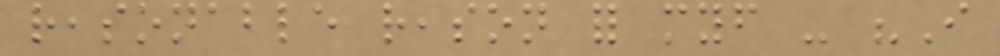reasonable reason for myself - "I
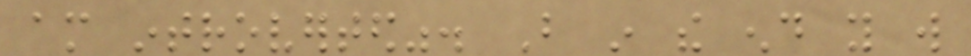am introverted". But in the end you will
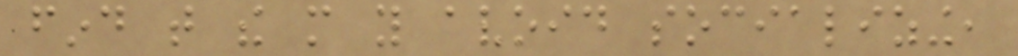find that the more you avoid socializing,
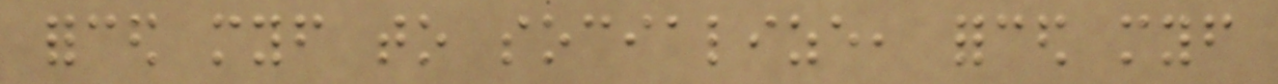forced myself to socialize, forced myself
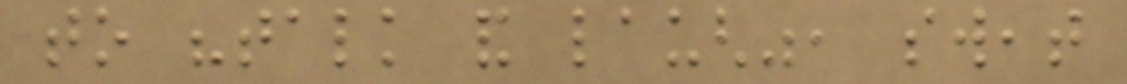to "talk and laugh", sweat
